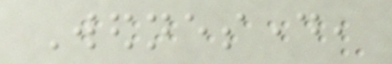Wednesday,
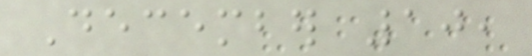December 10,
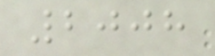2008
